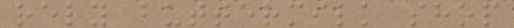rely buttermilk shop
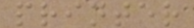printer
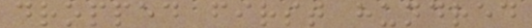dropped first hundred
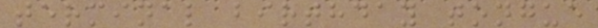terminal birthday tongue
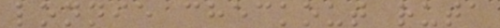lonnie checkout ruta
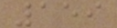159
